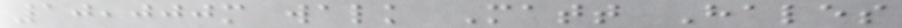10,000m walk Matt Hales
